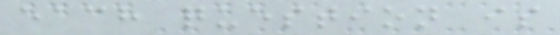each question is
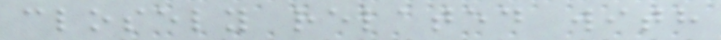closely related with
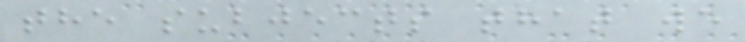the subjects that we
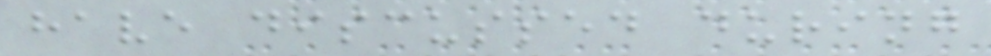have discussed during
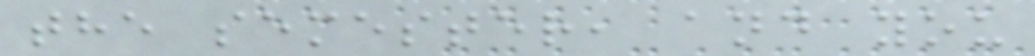the semester, and you
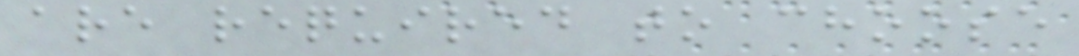are required to choose
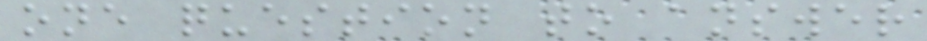one question to answer
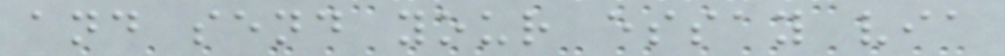and send your essay via
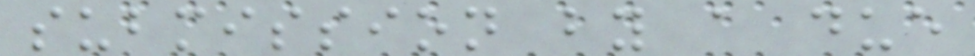submission by a due
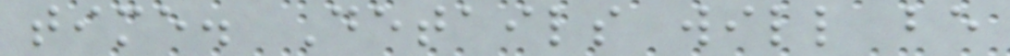time. Details will be
